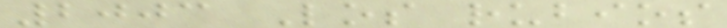2003 Los rubios
